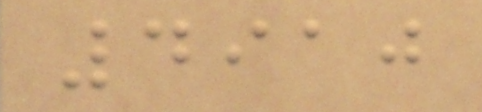4910
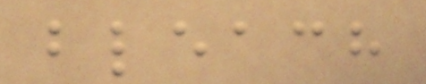bleach
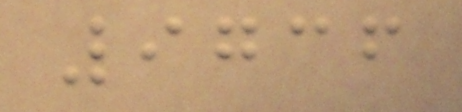9736
